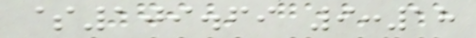$109.69 9:18
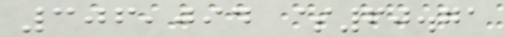306,094 $60.71
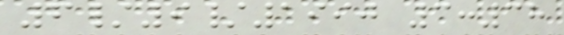6/9/1990 3:38
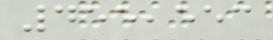455,553
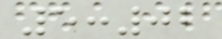5:02
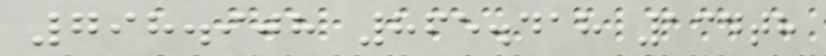798.908 865.418 134th
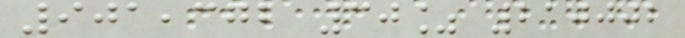901,372 30% 210002
